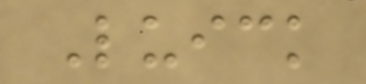Luick
